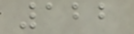122
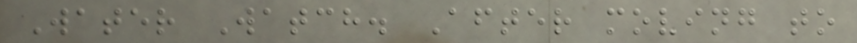Water Watch. After moving to
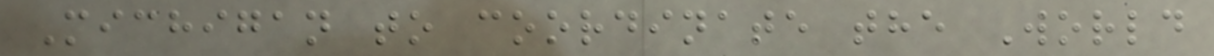Michigan to coordinate the World
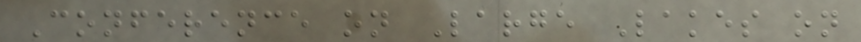Conference on Large Lakes on
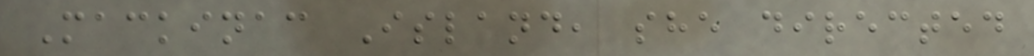Mackinac Island, she directed
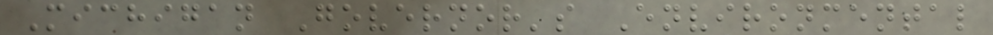Michigan Governor's Environmental
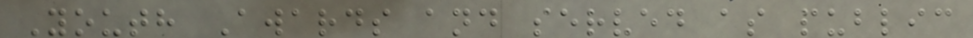Youth Awards and served as public
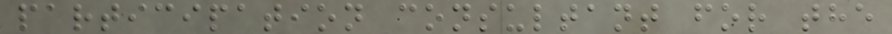participation consultant for the
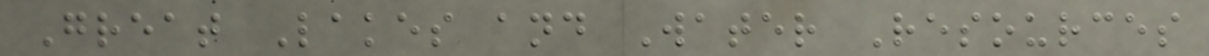Great Lakes and Water Resources
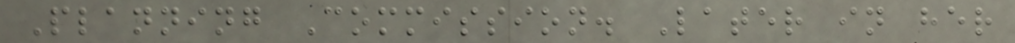Planning Commission. Later in her
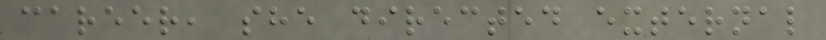career, she directed external
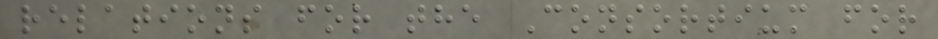relations for the Consortium for
